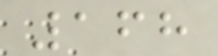168
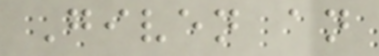Given an
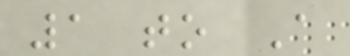1 to A
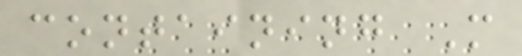containing M
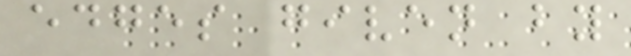edges given by
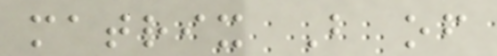matrix B of
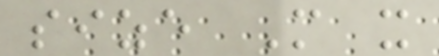size M x
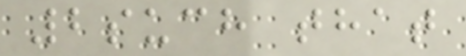2such that
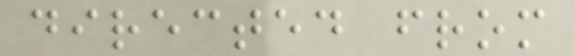directed from
